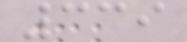339
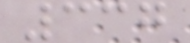337
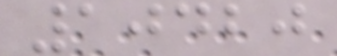10420
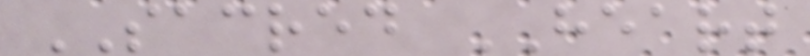SACRED HEART
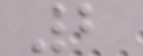2
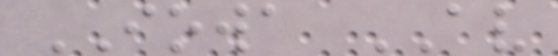IOWA AV
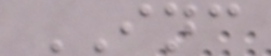INC
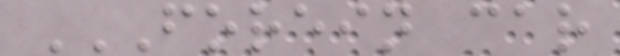FOREIN CAR
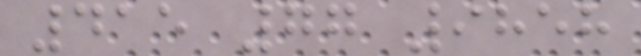415 77 9858
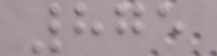875
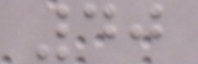40
